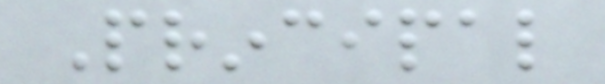Principal
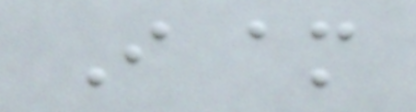I am
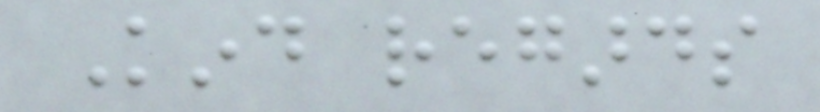Kind regards
